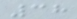38
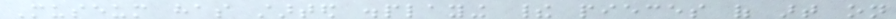Museum has started displaying their pieces of art on
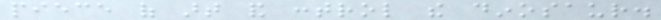piece of art and control the dinosaur.
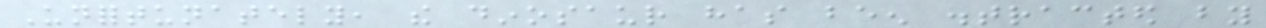Unfortunately, the dinosaur has been distracted by
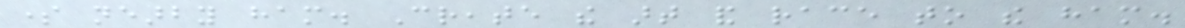some nearby ham. Create the art and race to the ham.
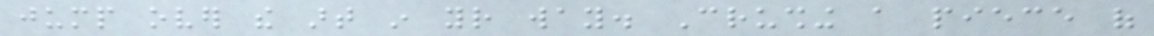jump over the art in your way. Crushing a piece of
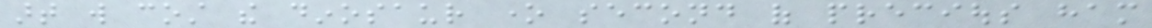art will cost the dinosaur one second of precious ham
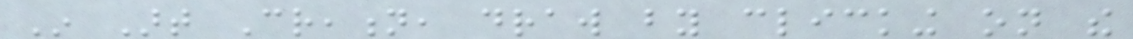In Art Creation, draw by clicking on the
